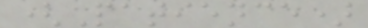(Patience)
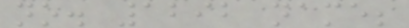no. 1292 name;
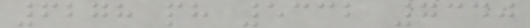6278 ph 5332 7340
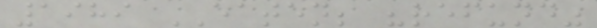1989 EATEN; "refund"
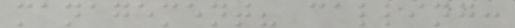management? calling:
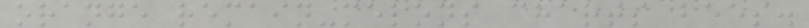orange remain-melons charts bees.
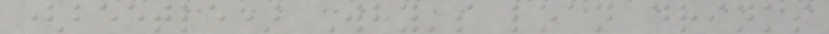(beetle) Why's loan drinks
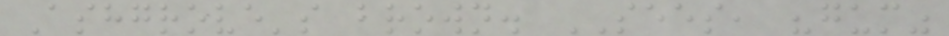Ashgrove's brown. SEES, "gum"
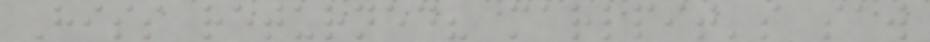Hiss returned? marlpit's saw
